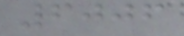6006
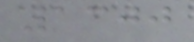1300
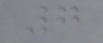7
